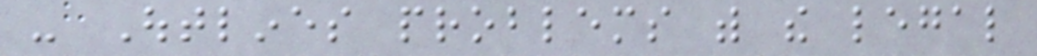- Outlines problems with the legal
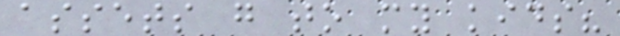assets go to my kids?
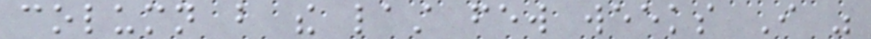column but the last few weeks I was
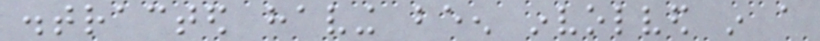distracted having been involved in a
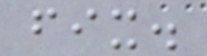fix.
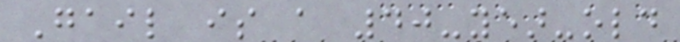Gail is a 40-year-old
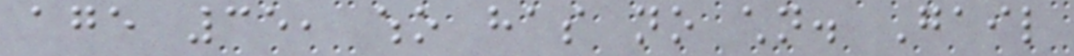age 35, who has no children. Gail
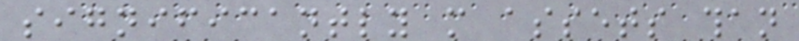significantly more assets than
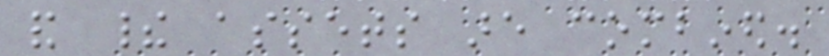and their assets are combined.
